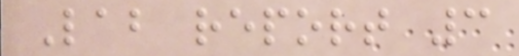Lab report 3
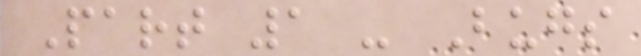Part 1 - Bugs
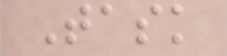Task
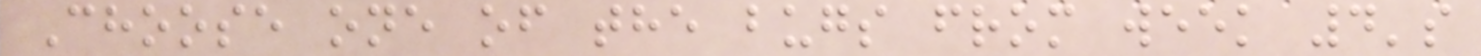Choose one of the bugs from week 4's
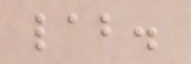lab.
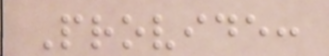Provide:
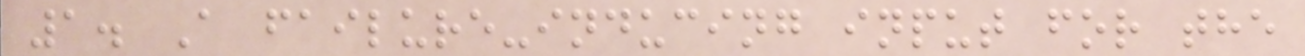1. A failure-inducing input for the
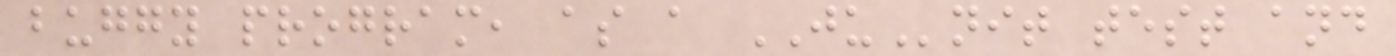buggy program, as a JUnit test and
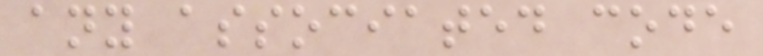any associated code
